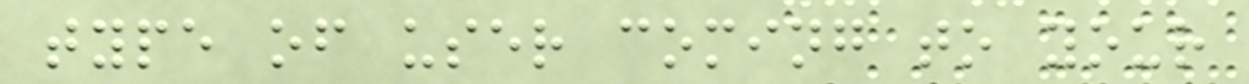type of user coming to your
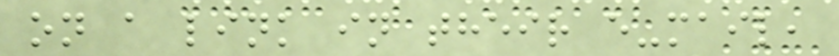on a link in their e-mail,
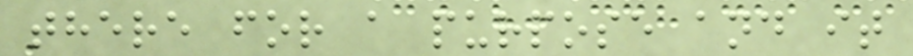there for a purpose and it
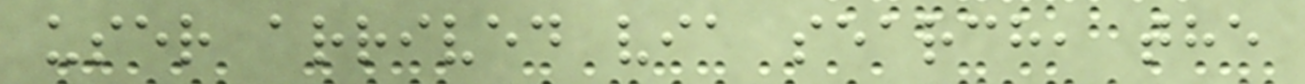user arrived via search, the
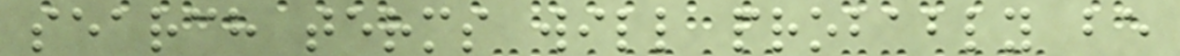search terms will probably be
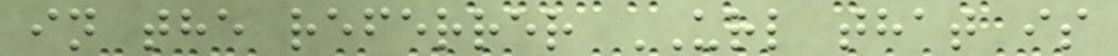in the referrer URL that is
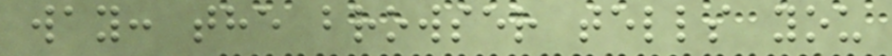way: the browser tells you
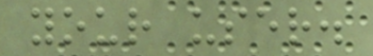your user.
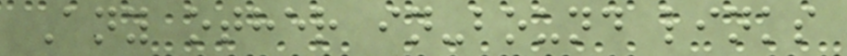Any other in-bound links
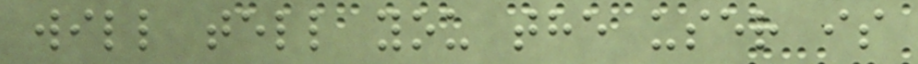will tell you the user is
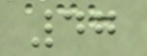47
